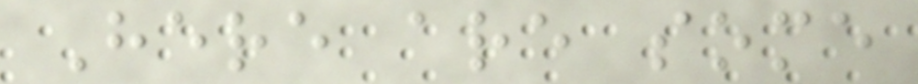Here are some
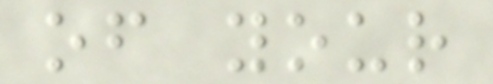of your
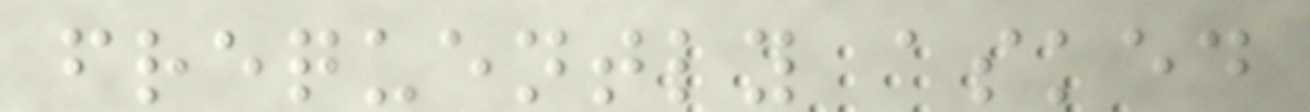frequently asked
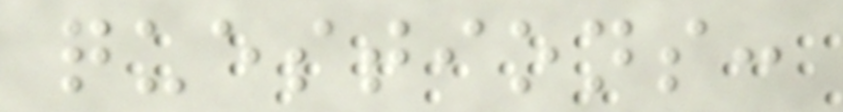questions:
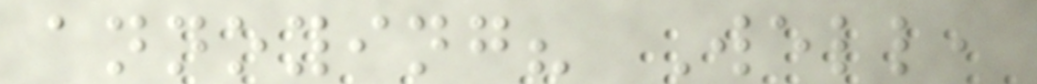annoying? Well,
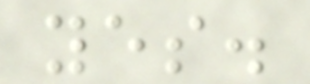yes.
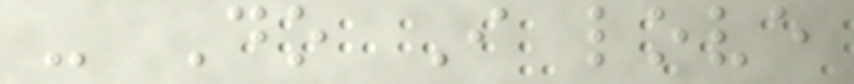- Do I love
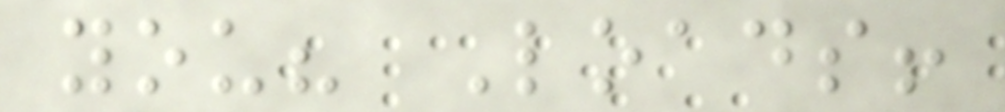you? Loads!
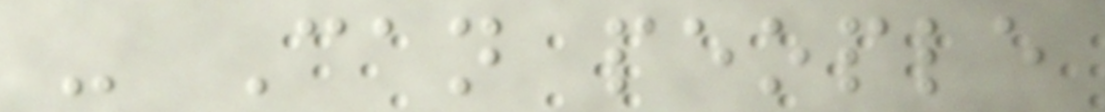- Can people
